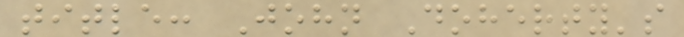title: John Doherty's
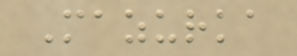Mazurka
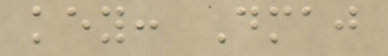key: Dmaj
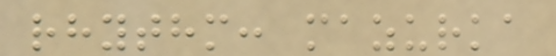rhythm: mazurka
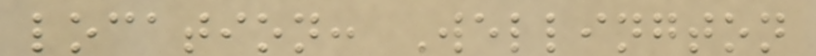location: Wellington
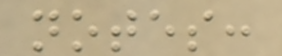notes:
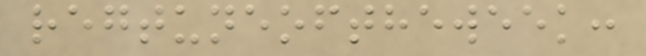regtuneoftheweek:
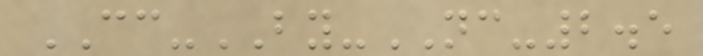CC-BY-NC-2.5
